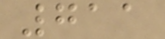711
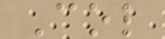Col
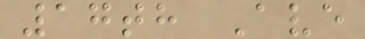17th Ave
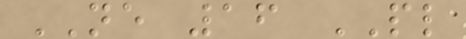NE 16 PL
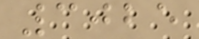3025
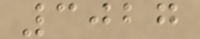3027
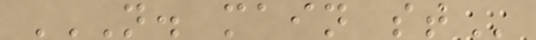N. MAIN ST
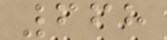668
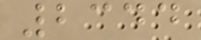2344
